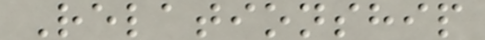Relationship
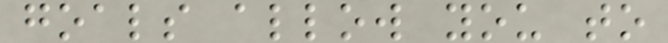goals allow you to
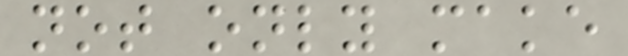not only make
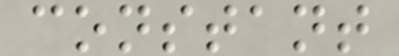constant
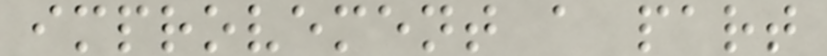improvement a part
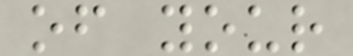of your
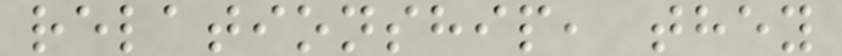relationship, they
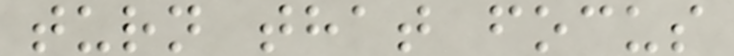turn that focus
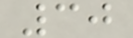30
